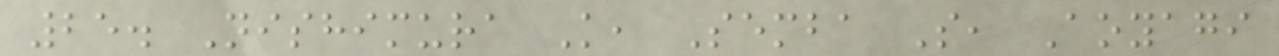25. Nishimura K, Semba S, Aoyagi
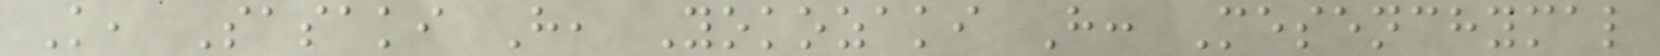K, Sasaki H, Yokozaki H: Mesenchymal
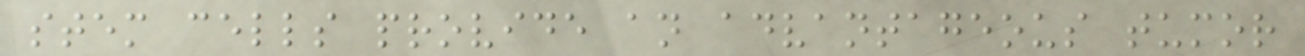stem cells provide an advantageous tumor
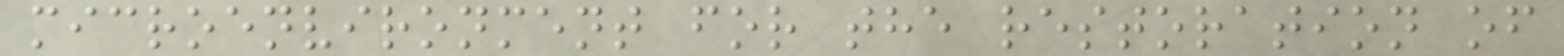microenvironment for the restoration of
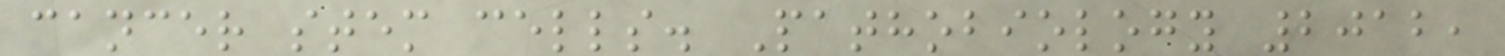cancer stem cells. Pathobiology 2012,
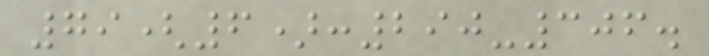79(6):290-306.
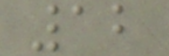12
